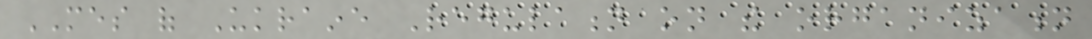MES of Ukraine Regulation on the organization
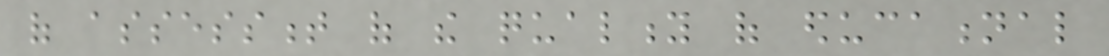of assessment of the quality of educational
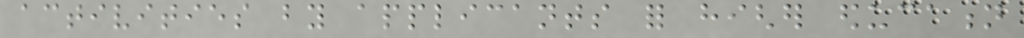activities by applicants for higher education
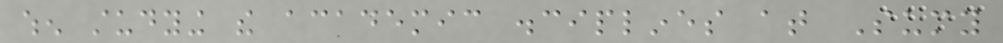when studying the academic disciplines at Sumy
